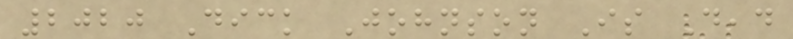2020 Dick Johnson Is Dead
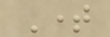Time
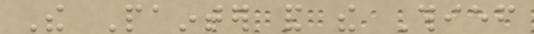The Painter and the Thief
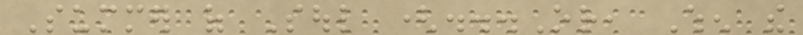Summer of Soul (...Or, When the
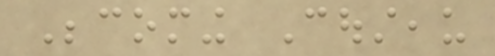Becoming Cousteau
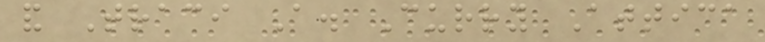and Traci A. Curry Attica
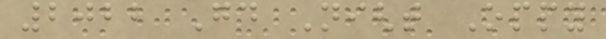2022 Good Night Oppy
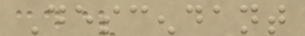Descendant
